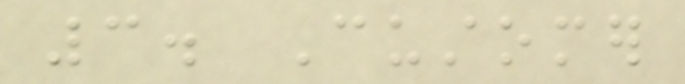3. Customer
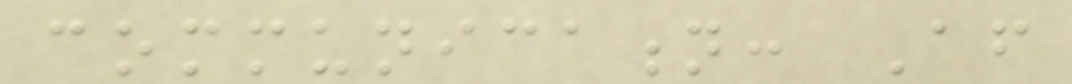communication: After
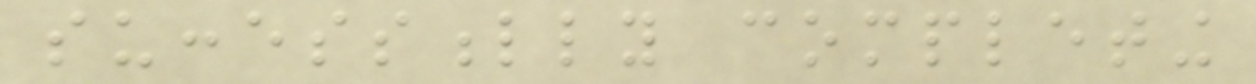successfully completing
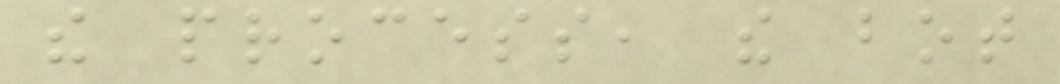the process, the bot
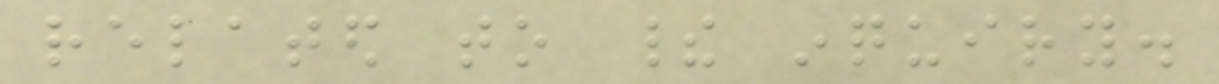related to their inquiry.
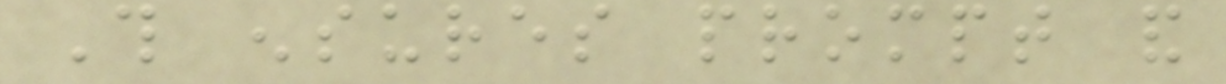This ensures prompt and
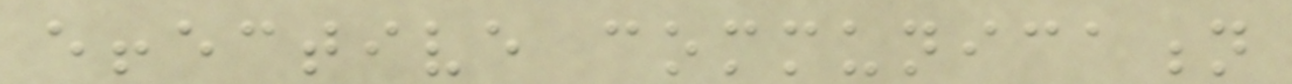effective communication
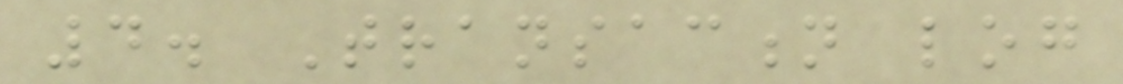4. Transaction log
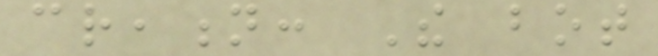creation: The bot
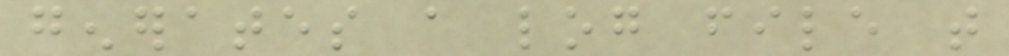generates a log file that
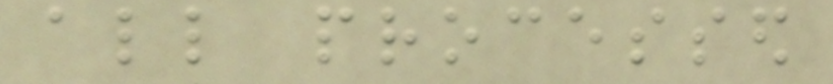all processed
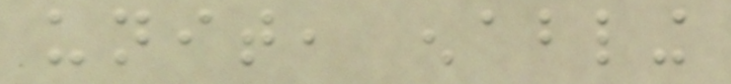unit, enabling
